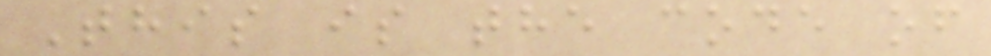This is the code of
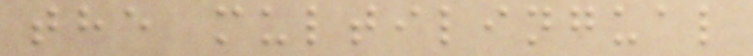the multilingual
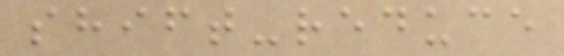shift-reduce
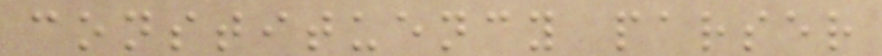constituency parser
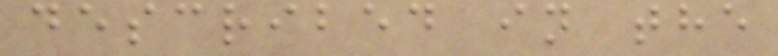described in the
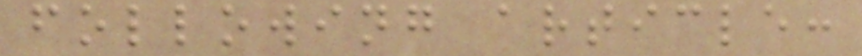following article:
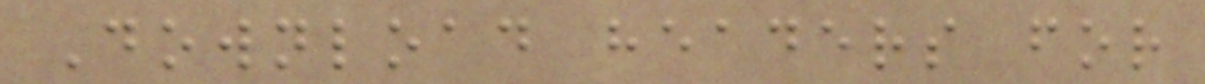Download headers for
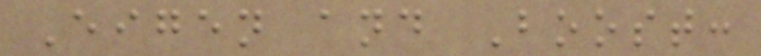Eigen and Boost:
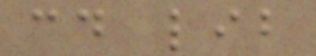cd lib
